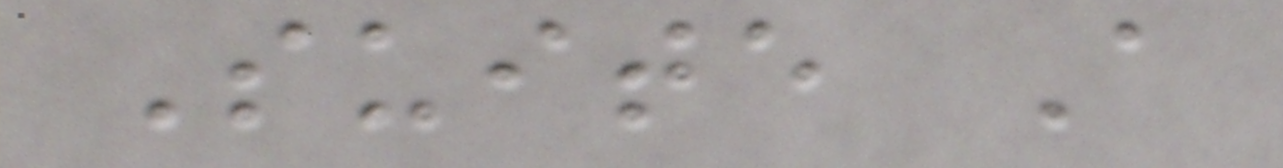Suite A
